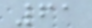61
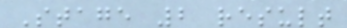Stage 2 result
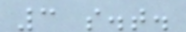3 s.t.
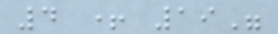4 + 19"
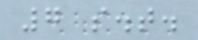7 s.t.
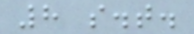8 s.t.
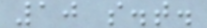10 s.t.
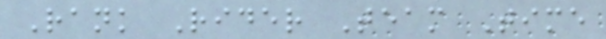Rank Rider Team Time
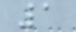1
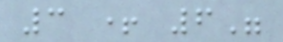3 + 6"
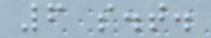6 s.t.
